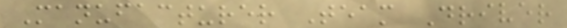Manufacturer Team Driver
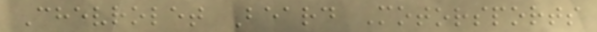Chevrolet Beard Motorsports
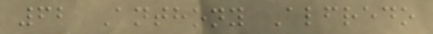62 Anthony Alfredo
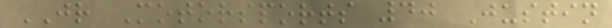JR Motorsports 40 Justin
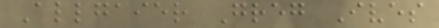Allgaier Greg Ives
